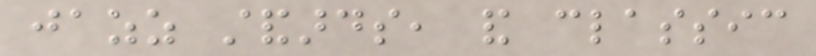jazz standards, and classic
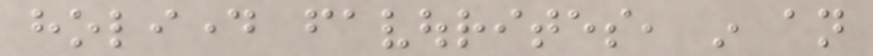holiday favourites, in an
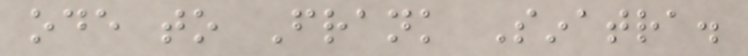ode to Frank Sinatra.
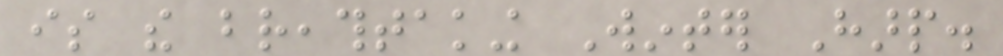is the breathtaking Winter Harp.
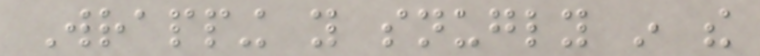Wrapping you snugly in the
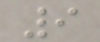9
